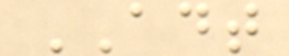ADT
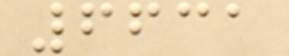6631
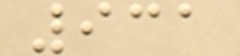931
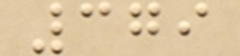379
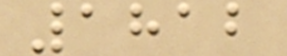1812
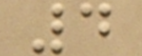4
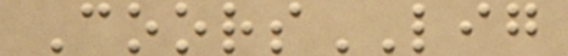CoorsLIG
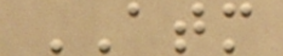ATM
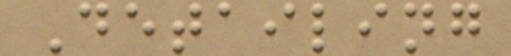Detailing
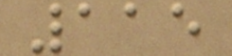115
